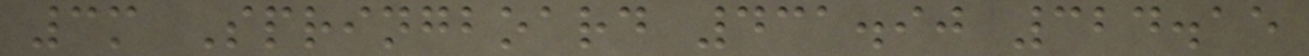3m Springboard 431.90 324.15
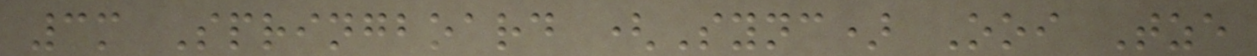3m Springboard (Sync) Ooi Tze
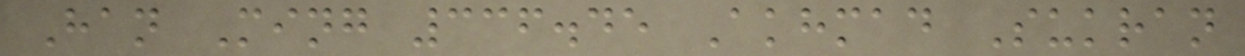Han Ming 336.45 Akhmad Sukran
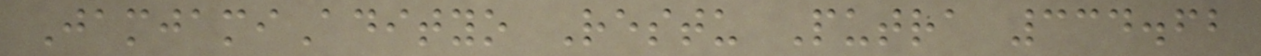JamjamiAdityo Restu Putra 334.62
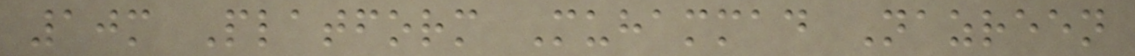10m Platform Muhammad Nazreen
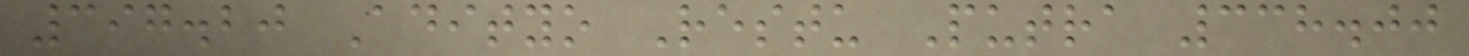397.20 Adityo Restu Putra 338.00
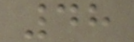48
